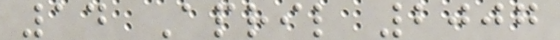14 April 2007
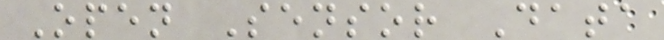Open Sensor Data
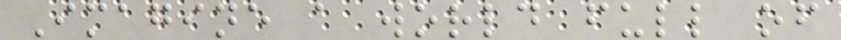Imagine a world full of
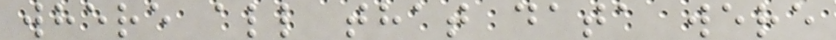where all that data were
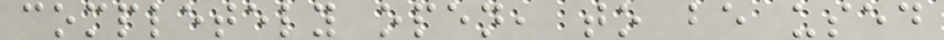completely open, to be used
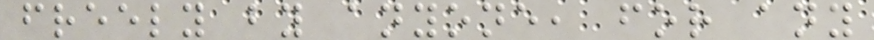freely by anyone, for any
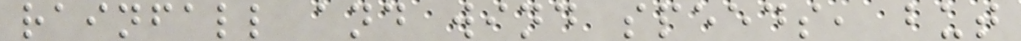rainfall and wind speeds, but
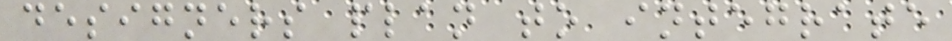designers plan to integrate
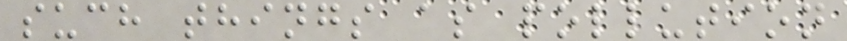such things as pollution
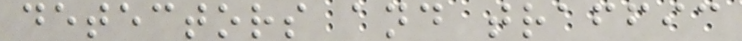detectors and traffic
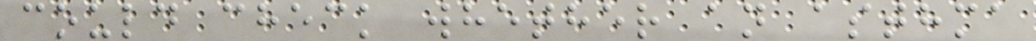could check whether an asthma
